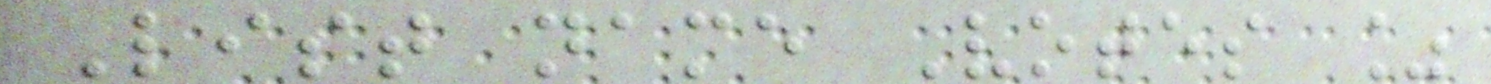List name Votes %
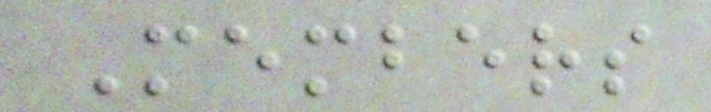Members
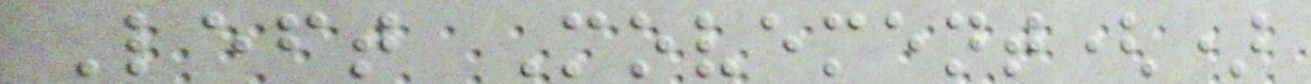Left Movement()
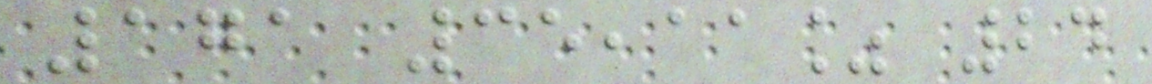171 35,11% 24
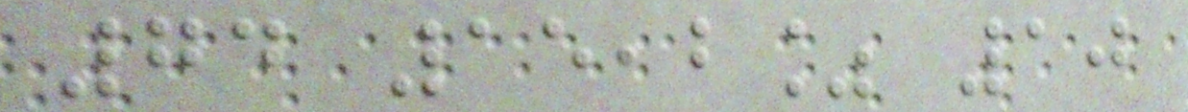74 15,2% 10
